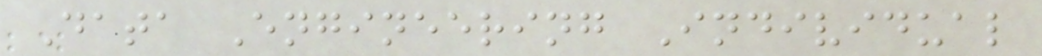Data Engineering Individual
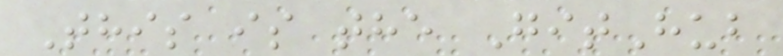This is the GitHub
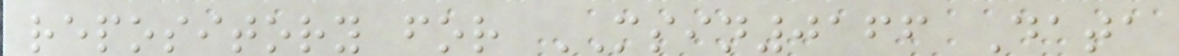repository for MSIN0166 Data
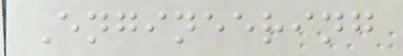Engineering
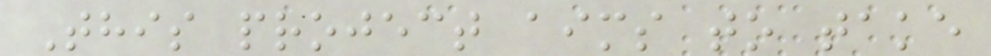This project aims to take
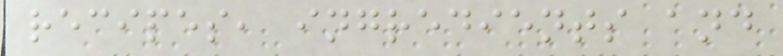recipes, ingredients and
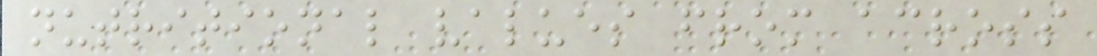nutritional values from across
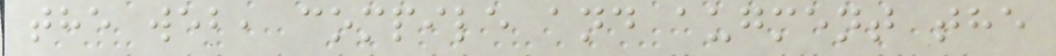the web, compile and augment the
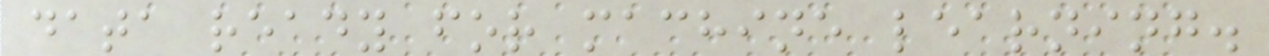data ready for machine learning.
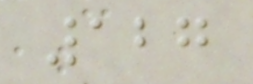127
